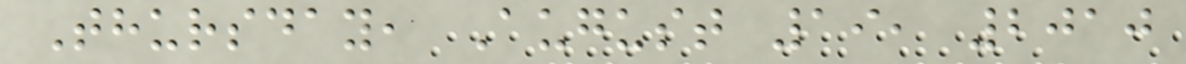Thursday, August 19, 2010
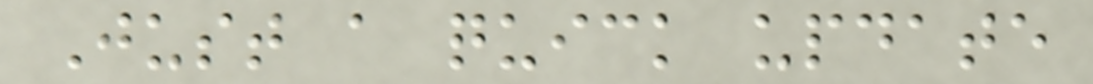Just a quick update
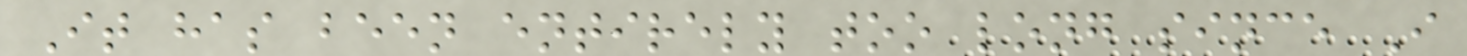It has been entirely too long since I
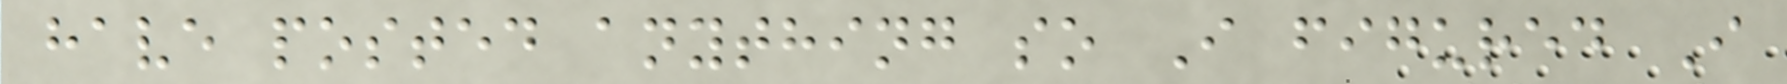have posted anything so I figured I
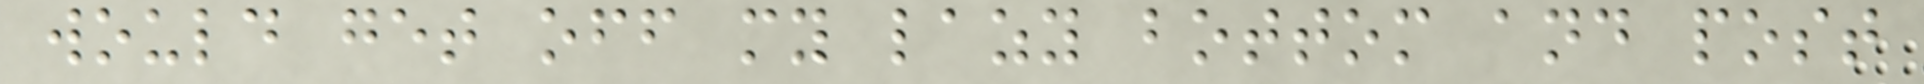would get off my lazy bottom and post
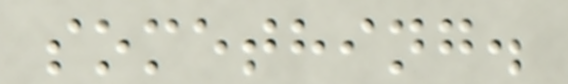something.
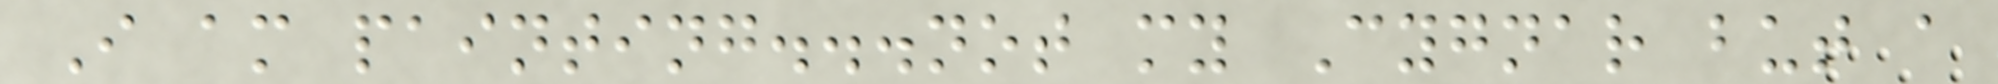I am painting...not my Cygnar but a
